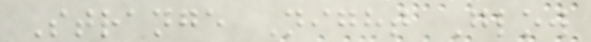Strange Night Glow
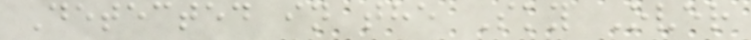Detected in the Sky Over
